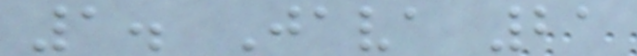1. Java 21
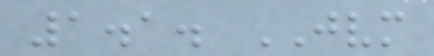1.1. JVM
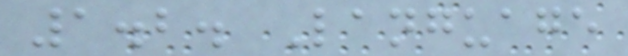1.2. Language
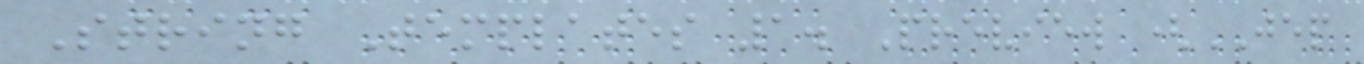String Templates 1. Preview (JEP
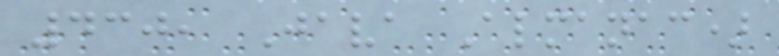430, Java Almanac)
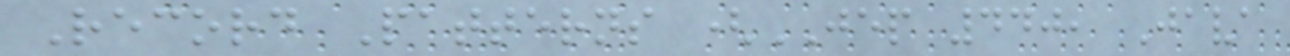Record Patterns (JEP 440, Java
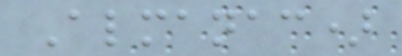Almanac)
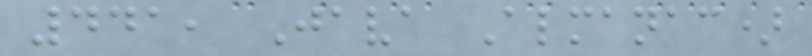441, Java Almanac)
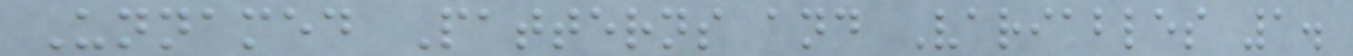Unnamed Patterns and Variables 1.
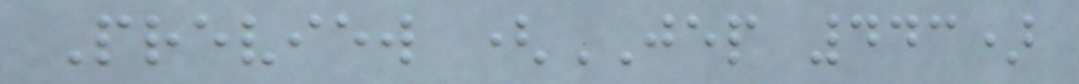Preview (JEP 443)
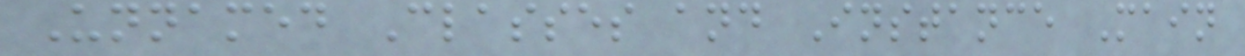Unnamed Classes and Instance Main
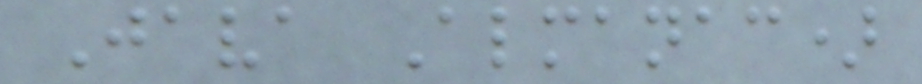Java Almanac)
